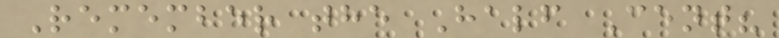Remember the Half Cent?
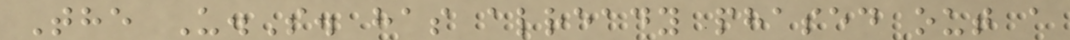The U.S. has already phased out a
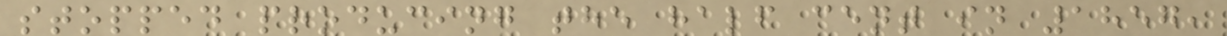stopped producing the half cent in 1857,
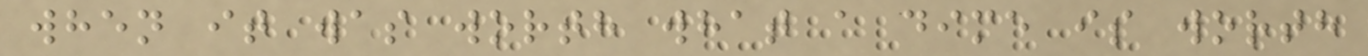when it was worth what a dime is worth
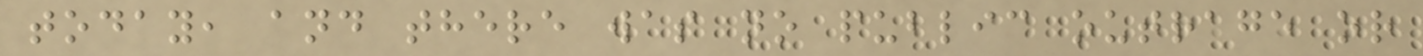today, and there was no public outrage or
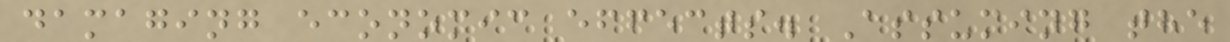damaging economic effects. Assuming the
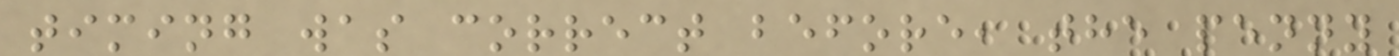timing was correct before, the penny
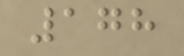178
